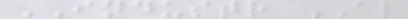INDUSTR AL
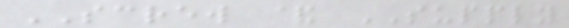SCREW & SUPPLY
